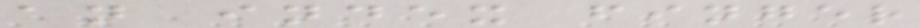an index finger
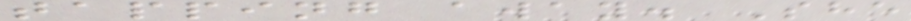tapping away. She
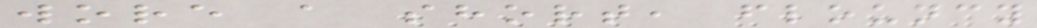wore a short, flouncy
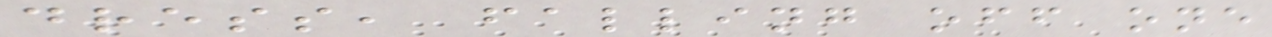dress, falling off one
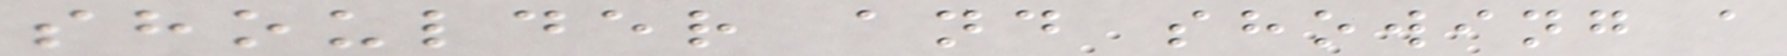shoulder and showing a
